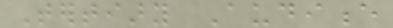Tertiary Audience
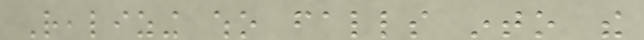Realizing who falls into the
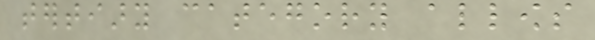tertiary category allows
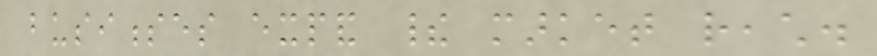businesses expand their market reach.
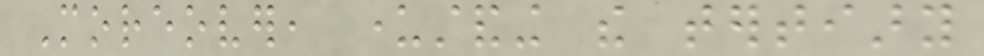Moreover, understanding the tertiary
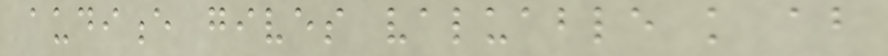audience gives valuable knowledge about
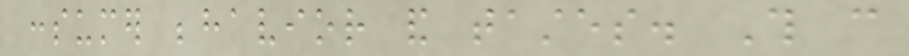consumer behavior and tastes. This can
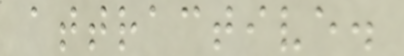attractive.
